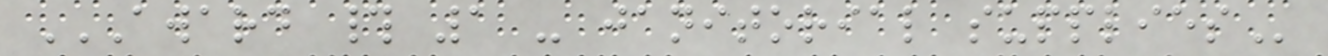AWARD # 1 - JANITORIAL SUPPLIES
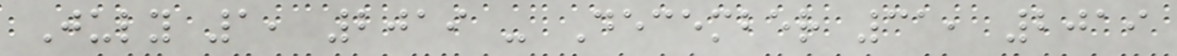July 1, 2019 - December 31, 2019
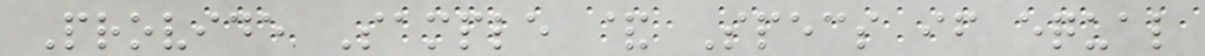Provide Sample & Specs if equal
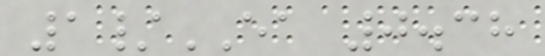1/EA 0.38
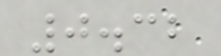0.32
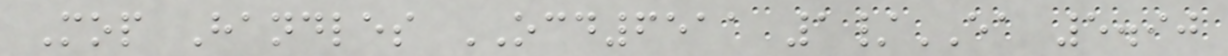Mop Handles OCD6511 1/EA 5.90
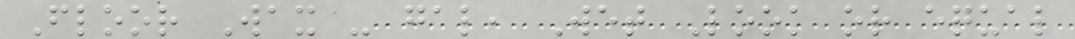Floor Wax - gal, Wet Look or equal
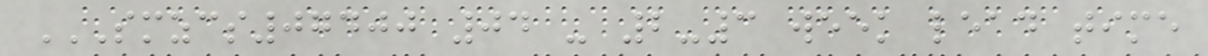SMZCS07400 04 - 2-3 WEEK LEAD TIME
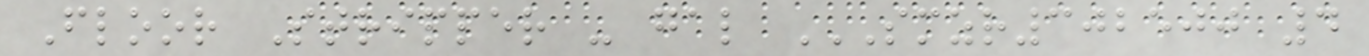Floor Stripper - gal SMZR302500 4
